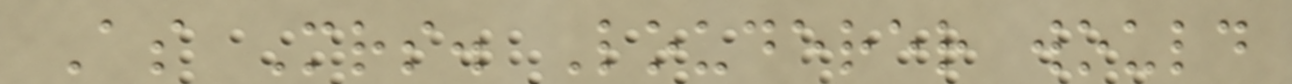As Mrs. Louderer would
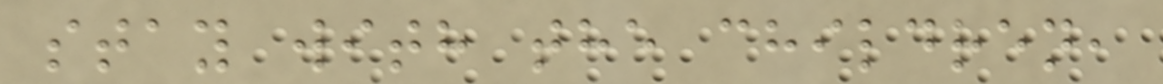stay with the children,
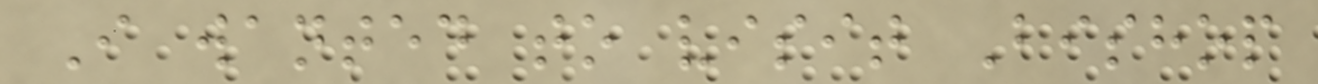I wanted to visit Bishop
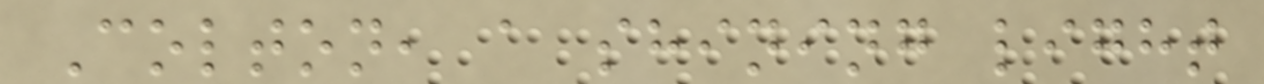Colton, a shining light
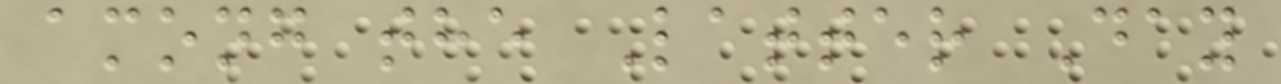among the Latter Day
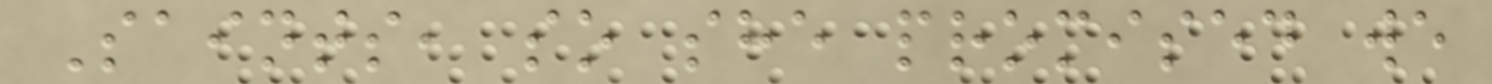Saints, so she promised we
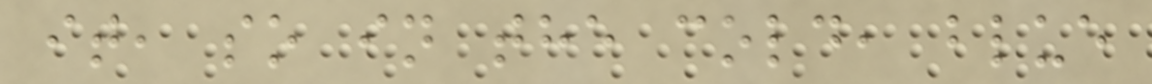it, so in the cold, blue
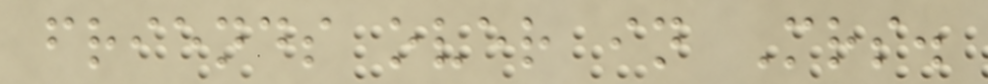friends over in Mrs.
